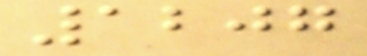1207
